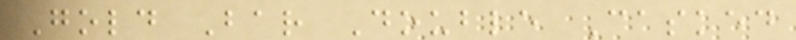Gold Bar Double Casked
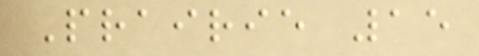Prairie 15
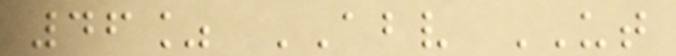46% ABV UT
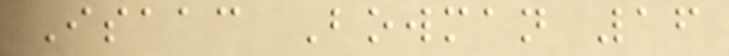Isaac Bowman 16
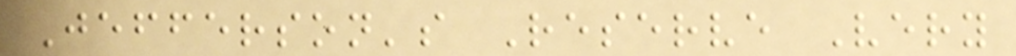Jefferson's Reserve Very
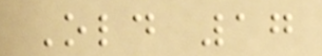Old 17
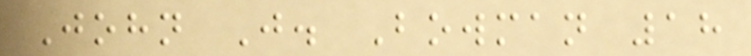John J. Bowman 18
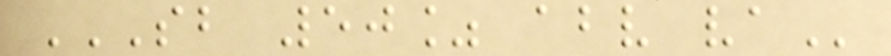SB 50% ABV VA
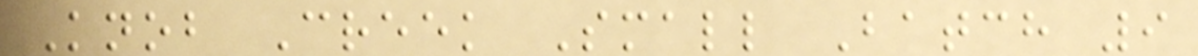Knob Creek Small Batch 9
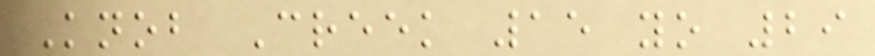Knob Creek 15 yo 29
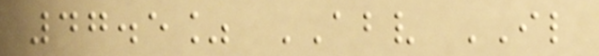47.5% ABV IL
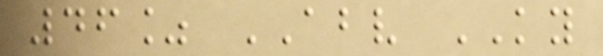46% ABV KY
